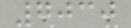7030
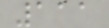111
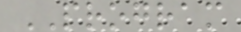PROGRAM
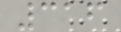316
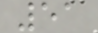51
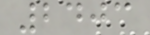2403
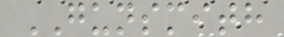GUNSMITH
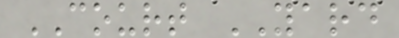COURT YARD
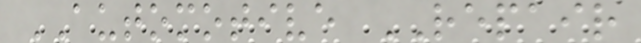AUTOMOTIVE REPAIR
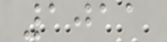1011
